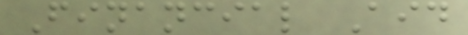Financial Aid
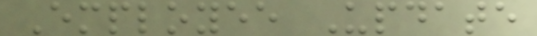Employee Update
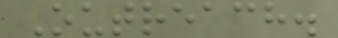Outreach.
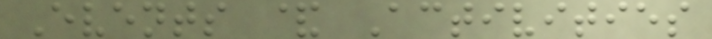Events & Activities
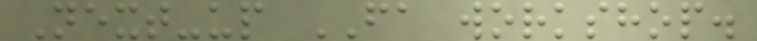Next-up FA workshop.
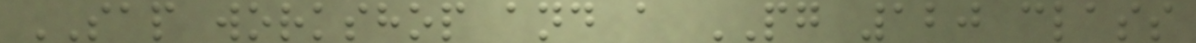SAP workshop and a PG 120 class
